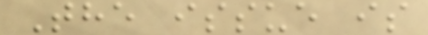The issue is
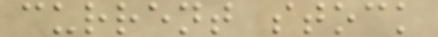current stock
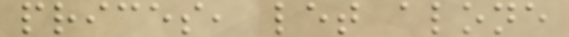prices, let alone
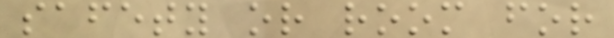safety or room for
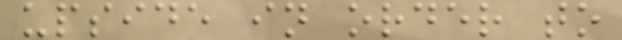upside in order to
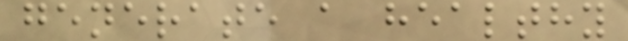generate a healthy
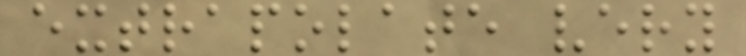extrapolate very
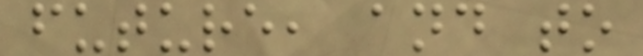future, and to
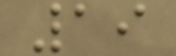19
